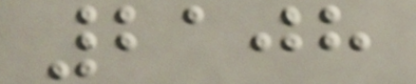2108
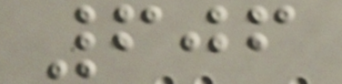606
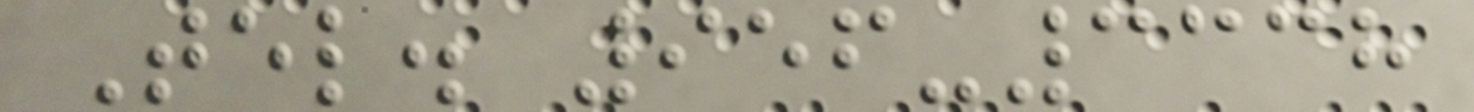Tel. 956-3338
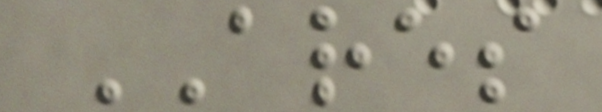ARES
